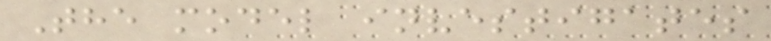The model investigates
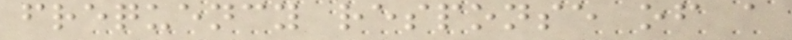frequency response of a
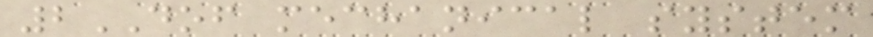2DOF mechanical system
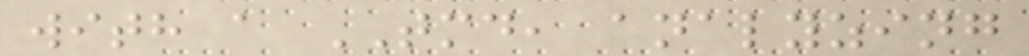with a TMD, analyzing
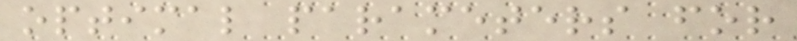optimal parameters for
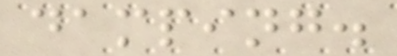damping.
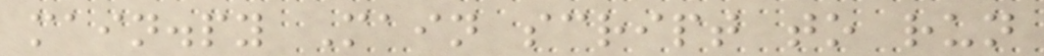main.py Main script to run
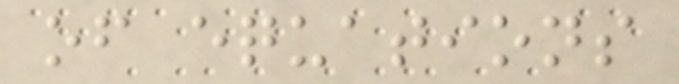of equations
